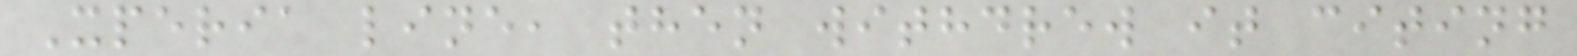Xperia line, then withdrew it citing
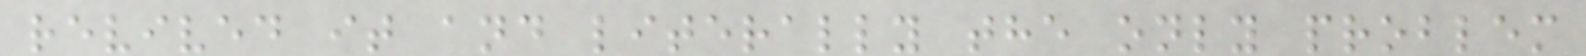revived it and literally the only problem
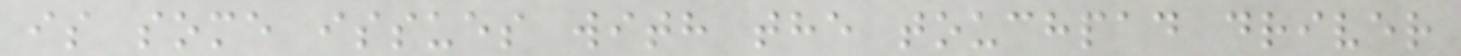is some issues with the touchpad driver
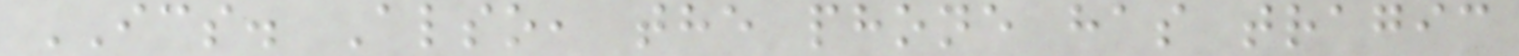ICS. Also, the phone has tragic
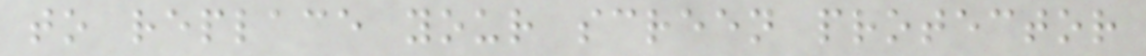to replace your screen protector
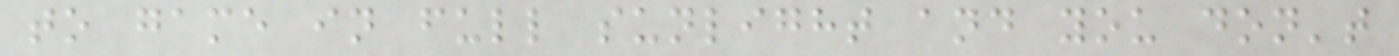to game in full sunlight and you don't
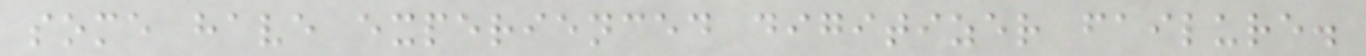some have experienced digitizer failure.
